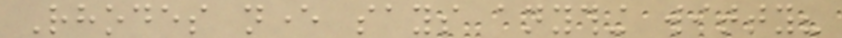Rhodes never says anything witty?
